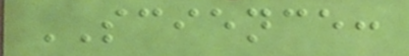SCIENCE:
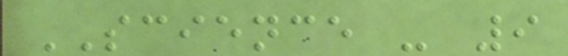SCIENCE - 9
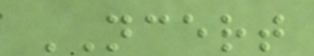NCERT
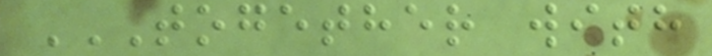TOGETHER WITH
